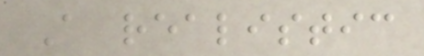A realistic
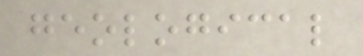geological
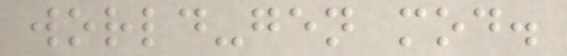world-gen mod.
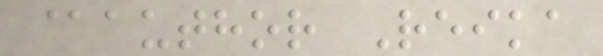@author Reika
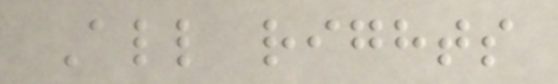All rights
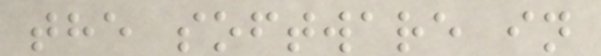the software in
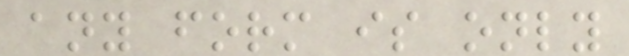any form is only
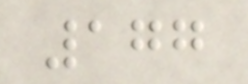177
